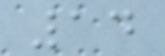14
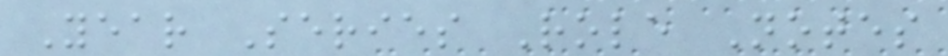Year Series Role Notes
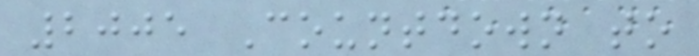2005 Countdown to
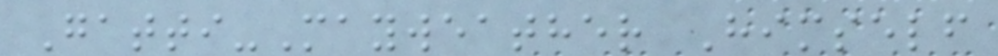Gatti-Mayweather Himself
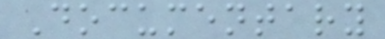Documentary
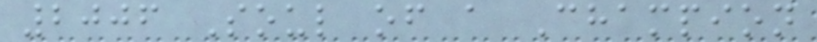2006 Soul of a Champion
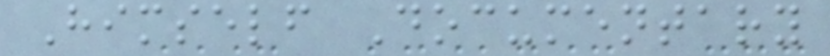Himself Documentary
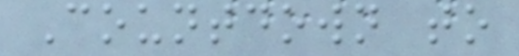Countdown to
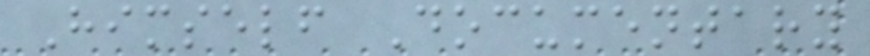Himself Documentary
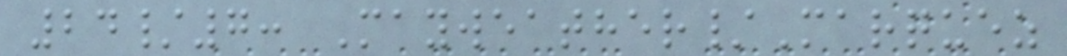24/7: Mayweather/Marquez
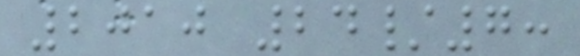2010 24/7:
